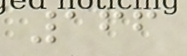166
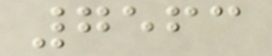7563
